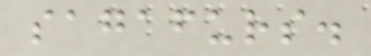sagafurs.
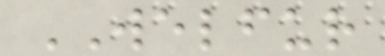WELFUR
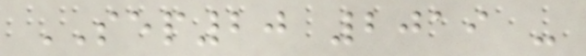SEP20 2019 -
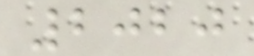2020
